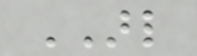ARL
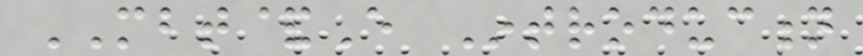MBT&E Introduction
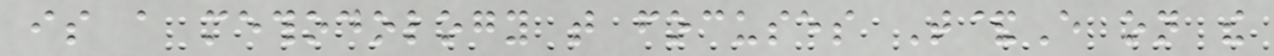is a methodology that focuses T&E on the
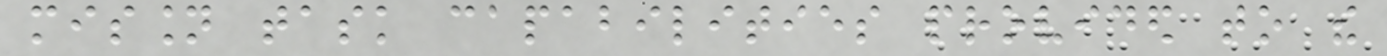mission task capabilities provided to the
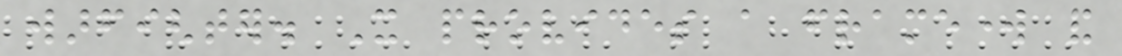warfighter. It provides a framework and
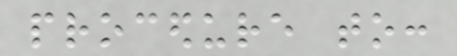procedure to:
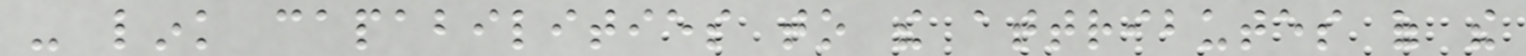- link capabilities to the attributes of the
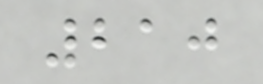210
